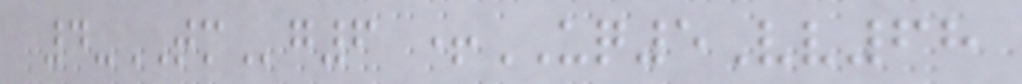4-TMg6 +UQ5Vv68
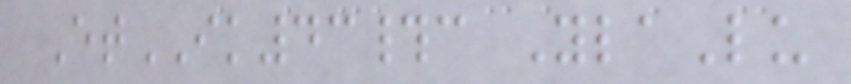EtIK43#c YlaLu
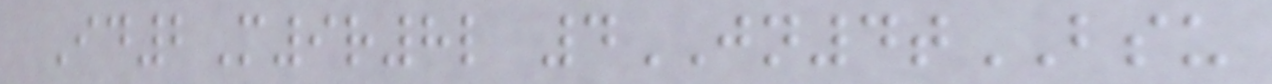Id2M9r8l 4JN4tBSU
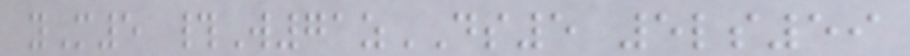yM5 #W71zDS5 5ls59
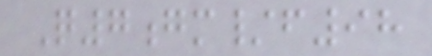Q7gm/f98
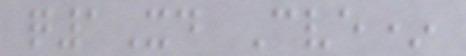q1Xd Cve*
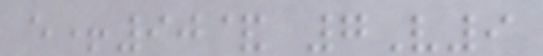e+90& 7V9
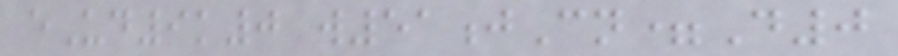eUd9k0 w51jCn=D0
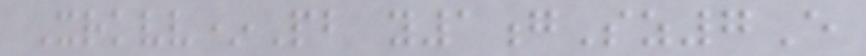Xrkvv*Pb y1gSz7E
